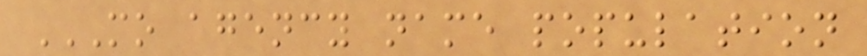MO AGENCY NAME POPULATION
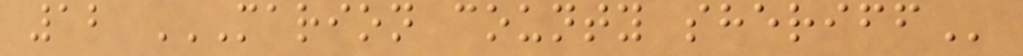12 MARION COUNTY SHERIFF
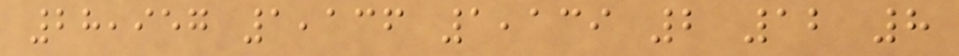28,957 1,136 1,139 2 12 8
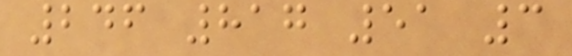246 817 51 3
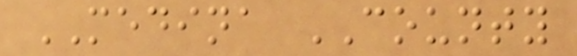MEDINA COUNTY
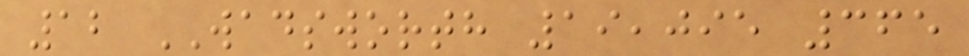12 WADSWORTH 19,095 365
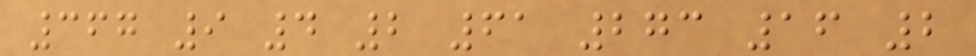367 9 4 2 61 273 16 2
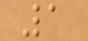1
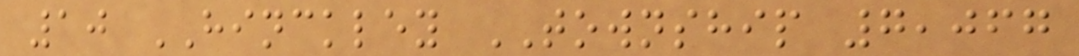10 HINCKLEY TOWNSHIP 7,067
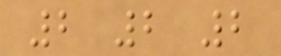2 2 2
